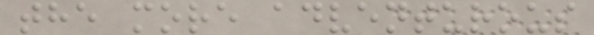the more adventurous
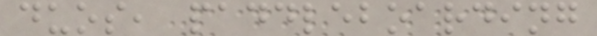duos, paddleboarding
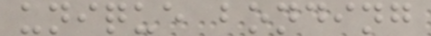unique bonding
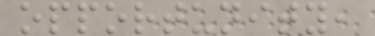opportunity,
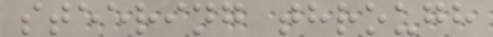steering through
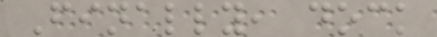Finally, dock
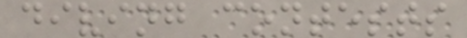diving contests
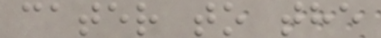cater to the
